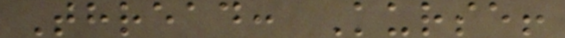Thread: Kurse!
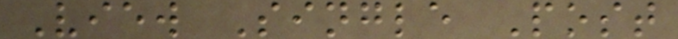View Single Post
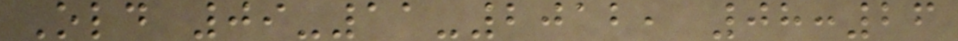Old 09-11-2012, 08:26
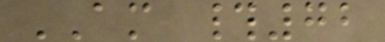AM #72
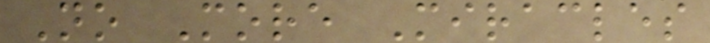No More Miracles
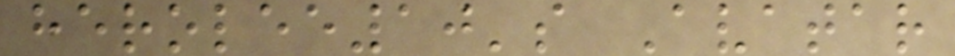herolee10's Avatar
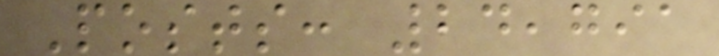Posts: 24,791
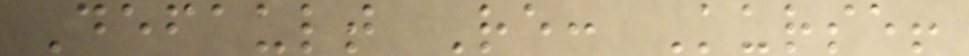Default Re: Kurse!
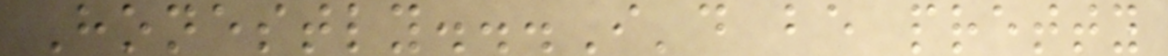Honestly...I'd be pretty
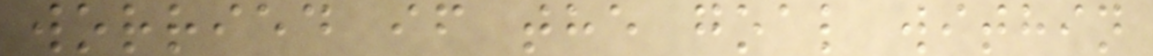worried if the goal within
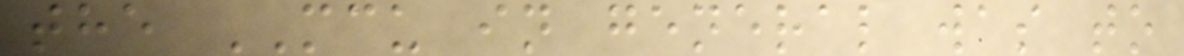the MCU in general was to
